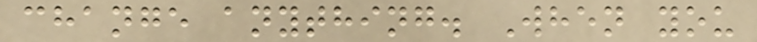change anything. When you
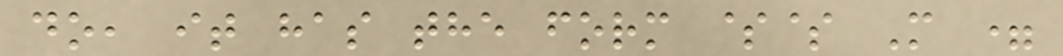do, it has the form $$ M =
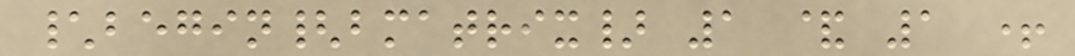\begin{bmatrix} 1 & 1 +
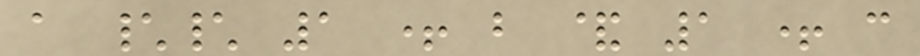a \\ 1 + b & 1 + c
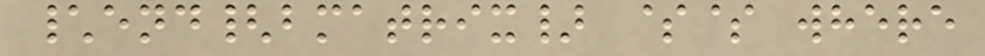\end{bmatrix} $$ where
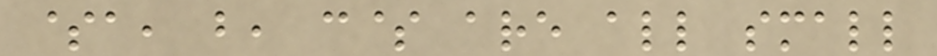$a, b, c$ are all small
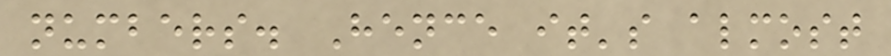numbers. Hence it's almost
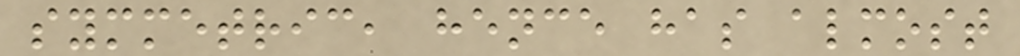symmetric, hence has almost
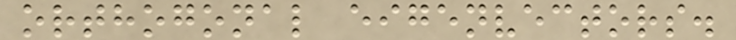orthogonal eigenvectors.
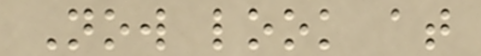Now look at
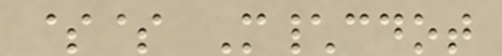$$ M\cdot
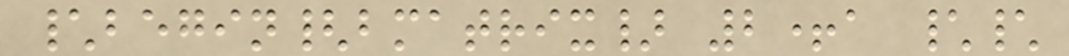\begin{bmatrix} 2+a \\
